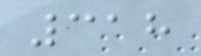318
